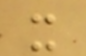x
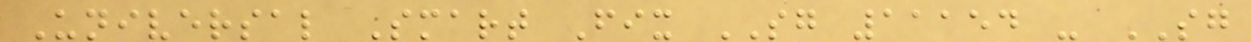Universal Smart Fix SG 11154 - SG
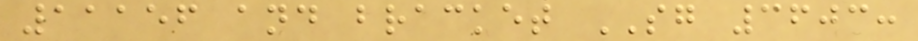11156 and bracket SG 3603:
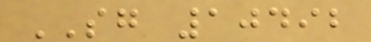SG 10492
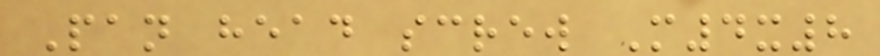Pan head screw M4x8
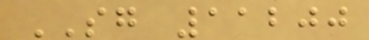SG 11200
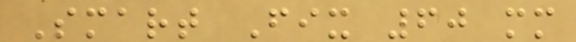Smart Fix 60 mm
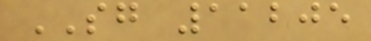SG 11205
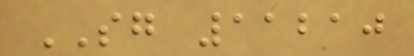SG 11210
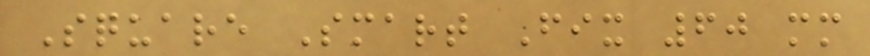Square Smart Fix 60 mm
